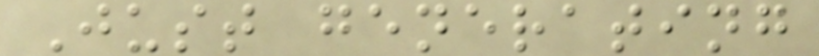Just generating
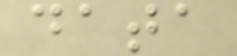data
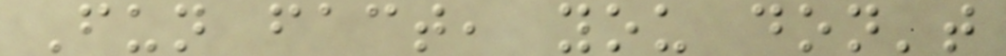Fun fact, you don't
